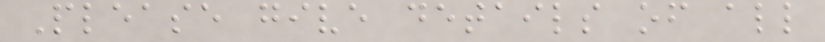Please give details of all
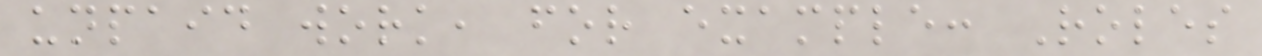unpaid work, for example: Roles
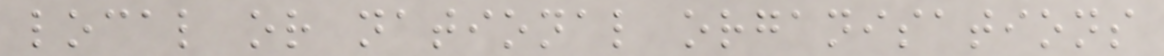local or national organisations
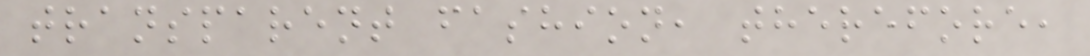transparent fashion, therefore,
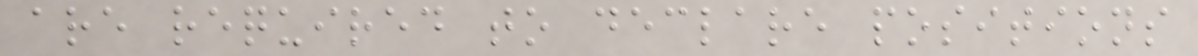are required to declare positions
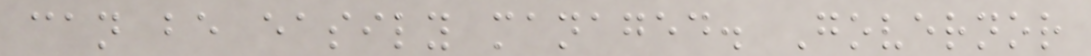can be easily managed. Governor
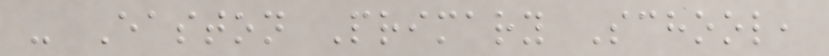- Easton Primary School,
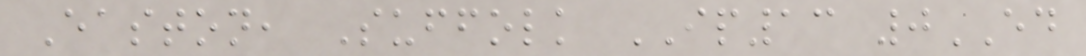Easton, Suffolk IP13 0ED
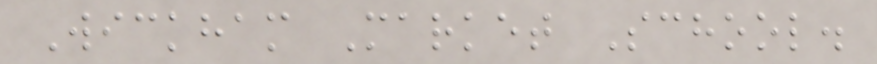Wickham Market School.
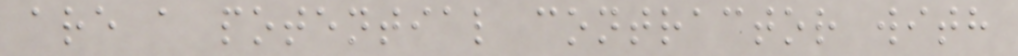are a potential contractor with
